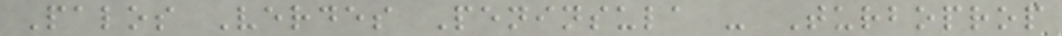Palos Verdes Peninsula - Turboprop
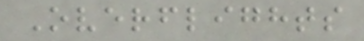Overflights
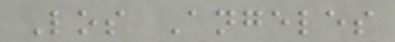Los Angeles
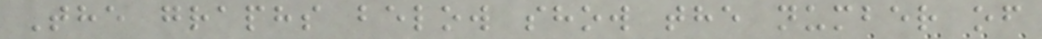The graphs below show the number of
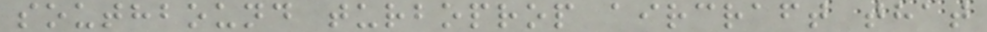southbound turboprop aircraft that
